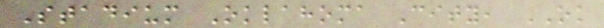Stadium Oklahoma City, OK
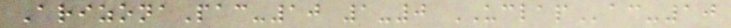ArizonaPac-10 1-0 UCLAPac-10
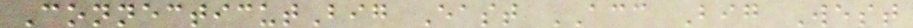ConnecticutBig East ACC Big West
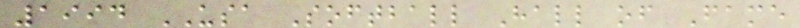1994 USA Softball Hall of Fame
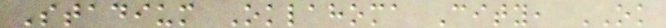Stadium Oklahoma City, OK
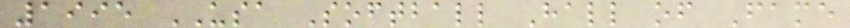1995 USA Softball Hall of Fame
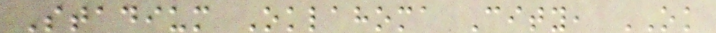Stadium Oklahoma City, OK
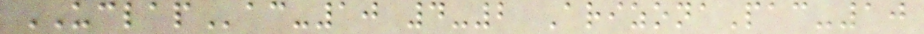UCLAPac-10 4-2 ArizonaPac-10
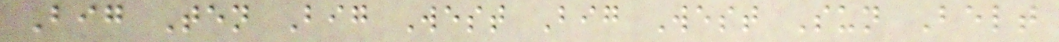Big Ten Big West Big West Sun Belt
